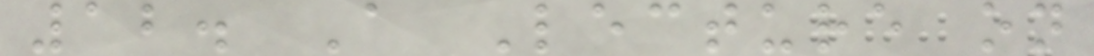12. A Lecture on
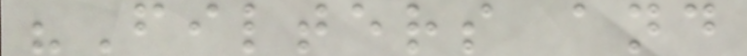"Filters and
